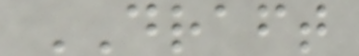DRAFT
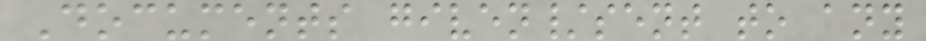Documents given/sent to any
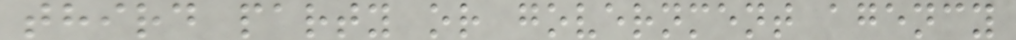third party or government agency
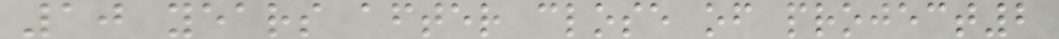10 years after close of project2
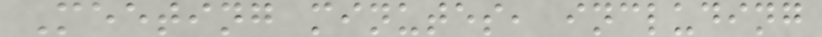Meeting minutes, including
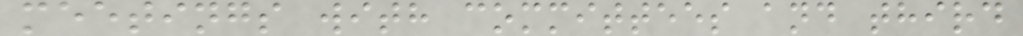meetings with committees and third
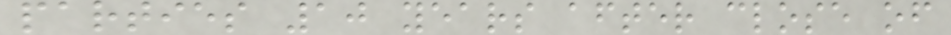parties 10 years after close of
